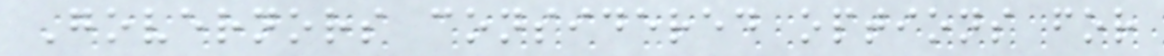Governors considered options for
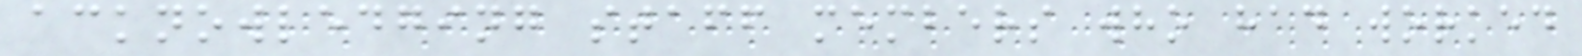acknowledging staff members who had worked
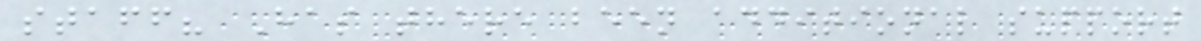staff? Has there been additional support
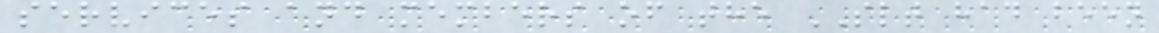services and members of the SLT had been
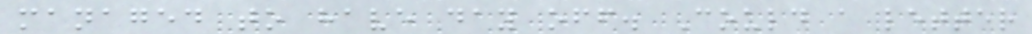managed to have day off. Could a letter
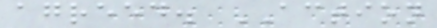agreed. ACTION
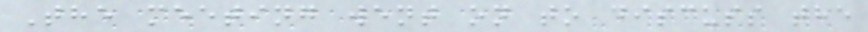The meeting went on to discuss the
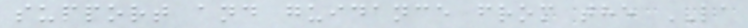support and guidance from the LA
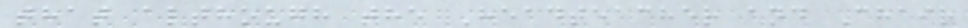that although the Headteacher and Chair
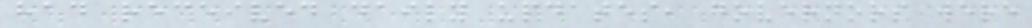had received daily updates, governors were
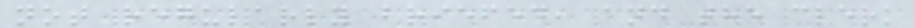not regularly briefed, and the clerk
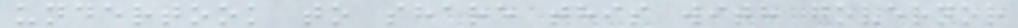undertook to share this with governor
